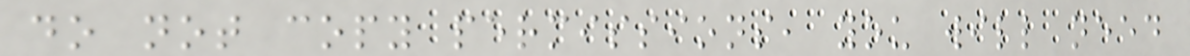do not copy permissions, you will need
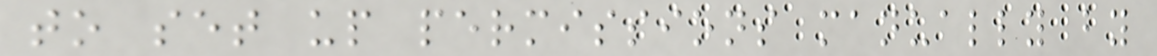to set up permissions manually by
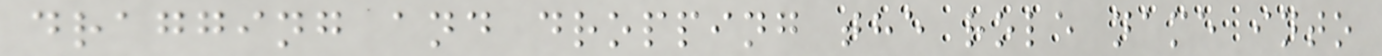dragging and dropping the role name into
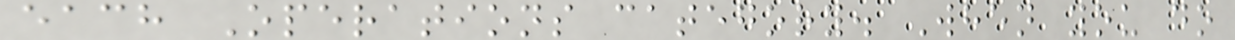each Operations category. When you do
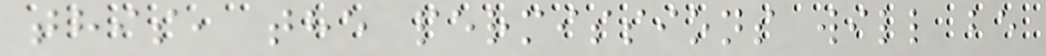this, the permissions will be
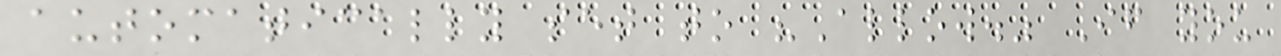automatically set to "Allow." If you
